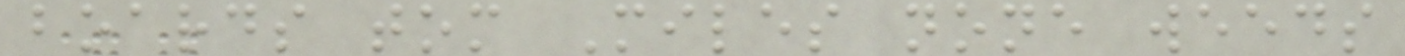boards tom Miles none weeds
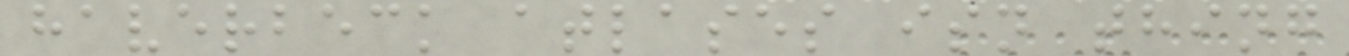haverbeck atlases isn thing
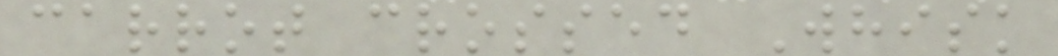carrot crossed Whisk
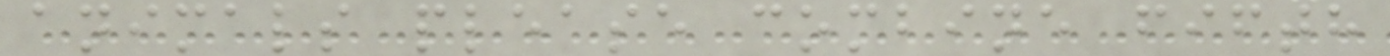animals please combine fifth
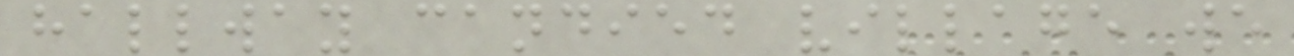hallway candied village we
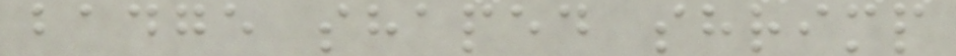badge shaped shrimp
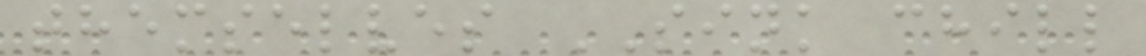themselves SINK chill
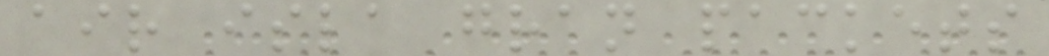air isla gran packets
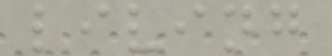living
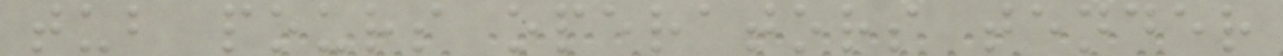tub pours operators tender
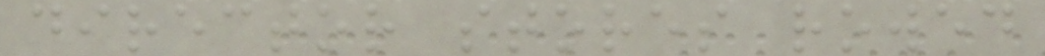director stores rowed
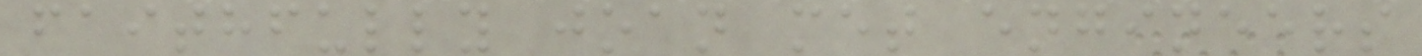faithfully joan met engineers
